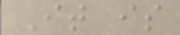It is
